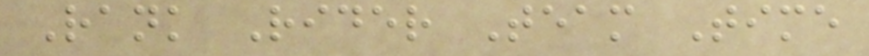Rank Rider Team Time
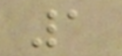1
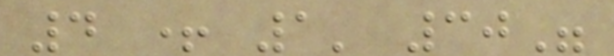4 + 1' 30"
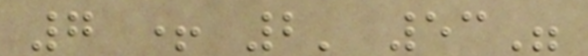7 + 2' 53"
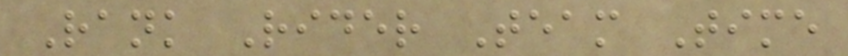Rank Rider Team Time
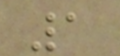1
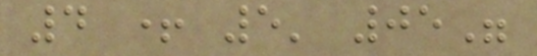4 + 5' 05"
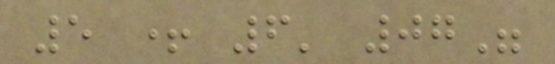5 + 6' 07"
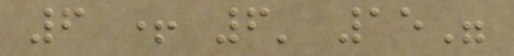6 + 6' 15"
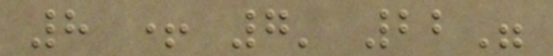8 + 7' 22"
